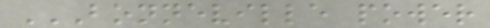BONNEVILLE POWER
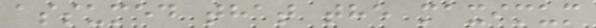assumed that the maximum
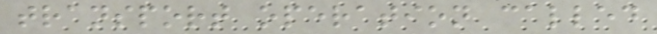transport operation called
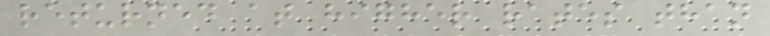returned at higher rates than
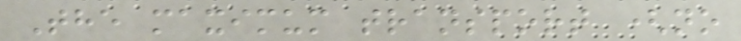The maximum transport (no
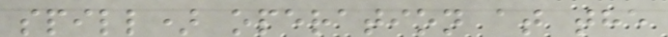spill) operation at the
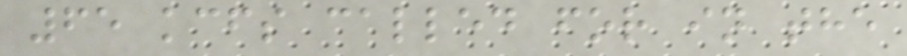65 kcfs called for in the
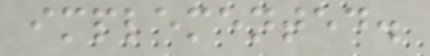implemented.
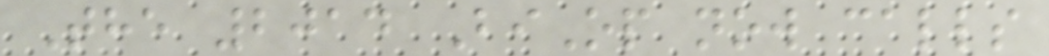The 2014 BiOp now calls
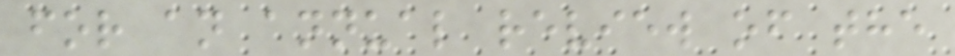for an annual review of the
